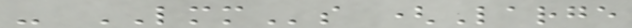- LMMs (Large
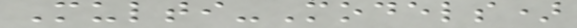Multi-Models)
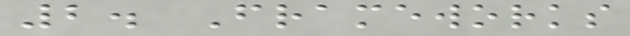2. Frameworks
